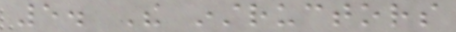5. The instructors
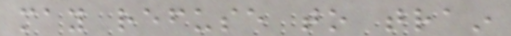may refuse to train
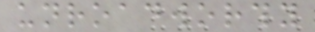unroadworthy
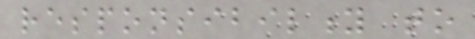responsibility to
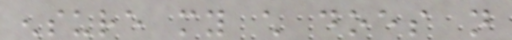ensure my child does not
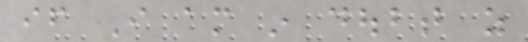if I am in doubt as
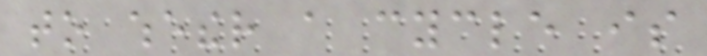to whether a cycle is
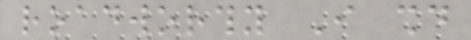roadworthy I should
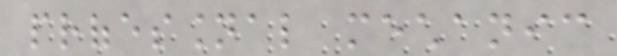professional mechanic
